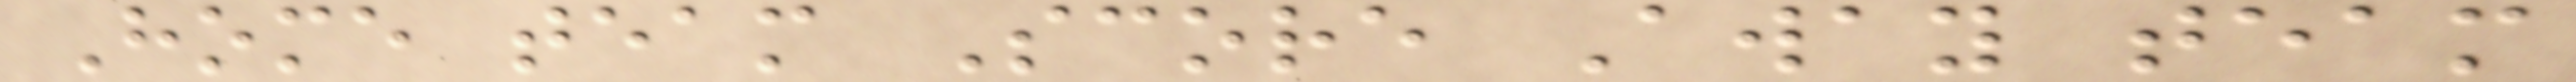Home team Score Away team
